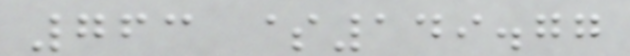763 $149.77
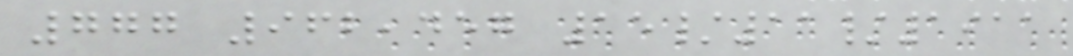777 962,457 15/11/1911
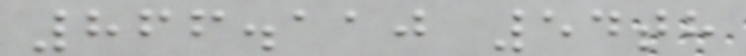866.110 54th
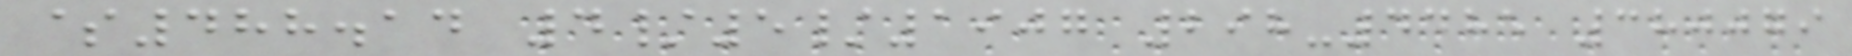$488.14 4/5/1907 298-4485 380079
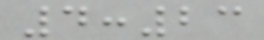4:23
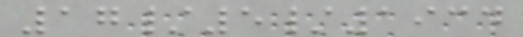17/5/1934
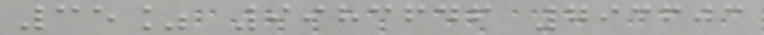35% 9983646 793603
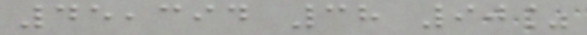45,394 38 90%
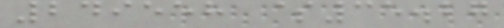249558 $35.27
